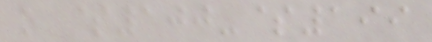o $100-$199
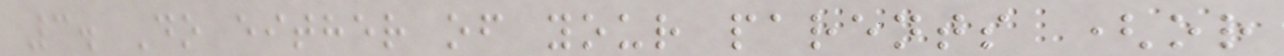3. Do either of your parents (or
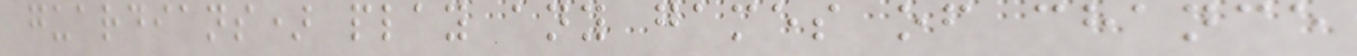guardians) play any games of chance
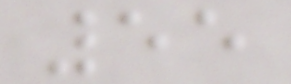55
